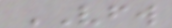VFW
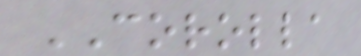COROLLA
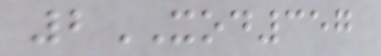2XOD357
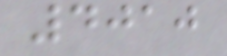4010
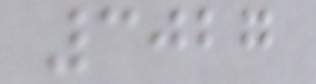3027
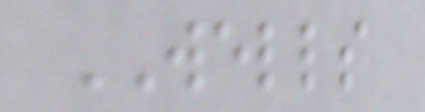WELLS
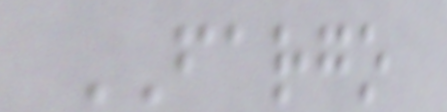FARGO
